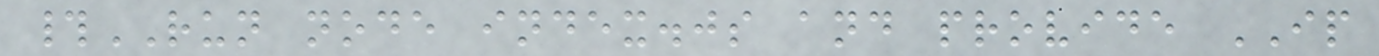#RUN node index.js and provide IP
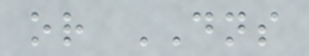or DNS
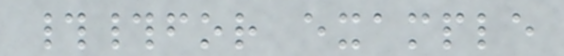##for example
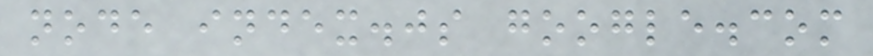node index.js google.com
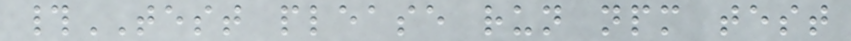#TEST please run npm test
